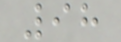98
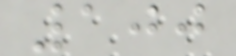100
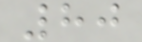80
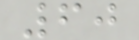60
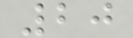20
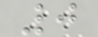0
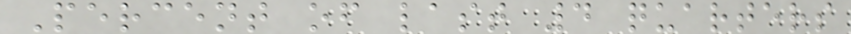Percent of last 4 quarters
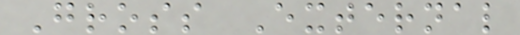Gross External
